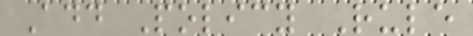Add Policy Rule
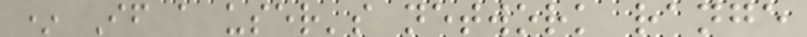* If a user's network range
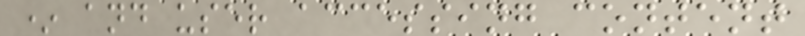* and user accessing content
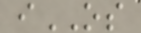iOS
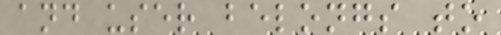and user belongs to
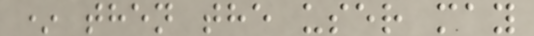* then the user may
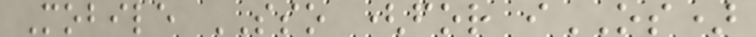Mobile SSO (for iOS)
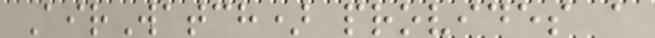AirWatch) provides a
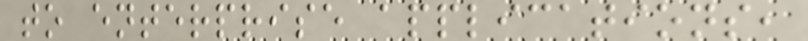to enterprise applications,
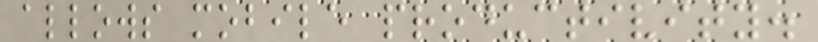allows mobile productivity.
